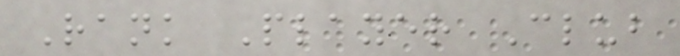Rank Player Club
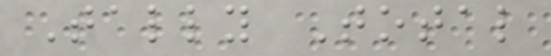Tally Total
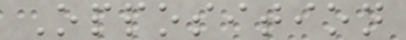Opposition
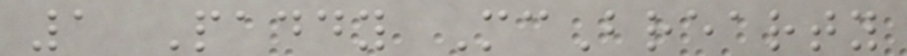1 Paddy McBrearty
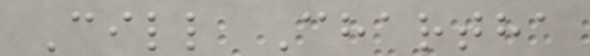Cill Chartha
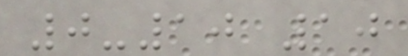0-10 10
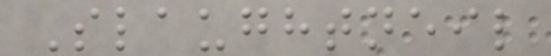Slaughtneil
